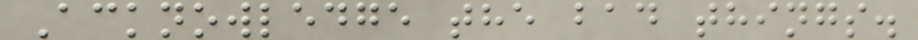Acknowledge the bad things.
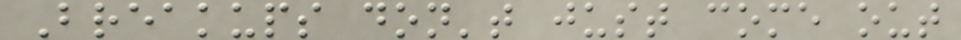Breakups don't just come out
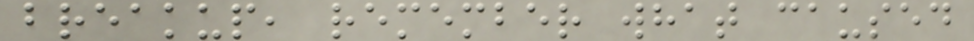breakup, remember what caused
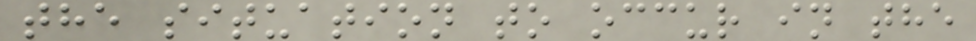the situation to occur in the
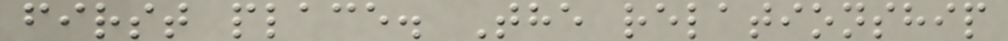first place. The relationship
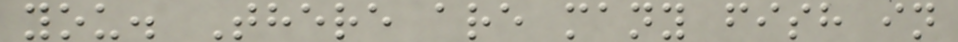you. There are many fish in
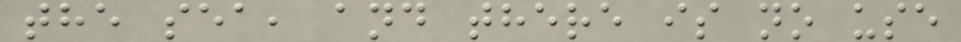the sea, and there is no use
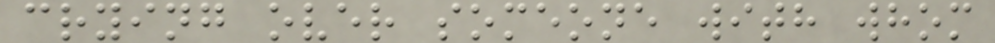crying over someone with whom
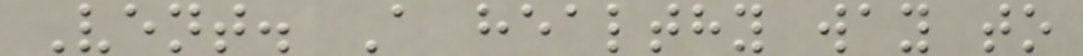Vent. A healthy way to
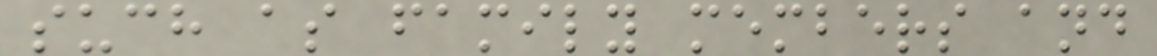such as family members and
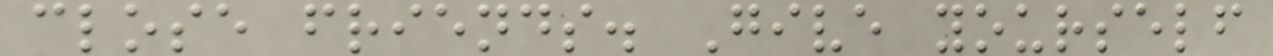close friends. Give yourself
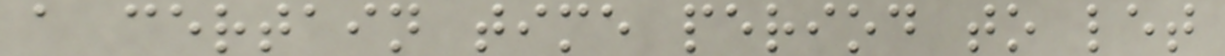a certain time period to let
